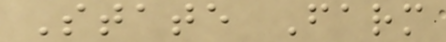State Farm
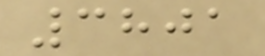3801
